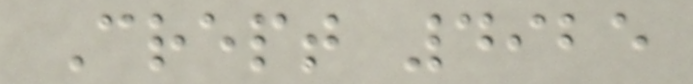Crept 4925
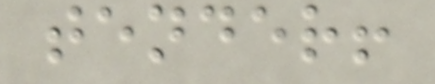tender!
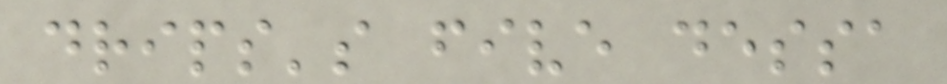drips's five dessa
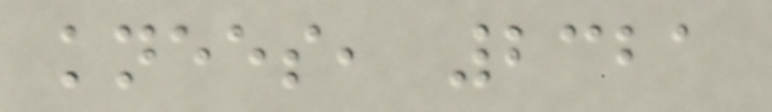knees, 2321
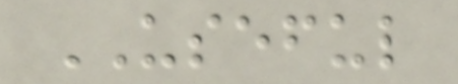USEFUL
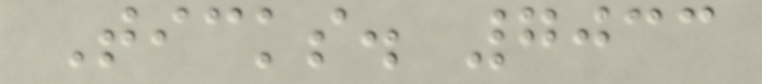Ticks. 7033
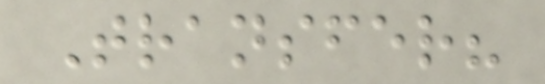Transfer?
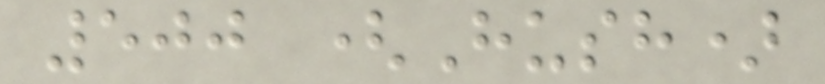500 (Hush)
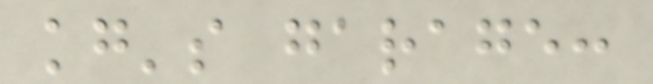kg's garage:
